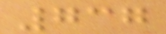737
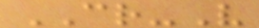CR-V
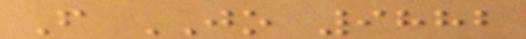F JO 9882
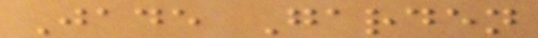Jade Garden
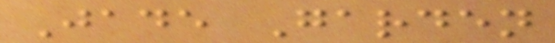Jade Garden
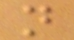n
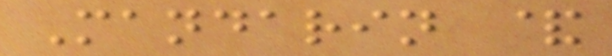Mandarin &
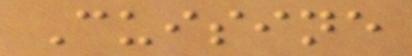Cuisine
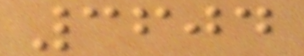3604
